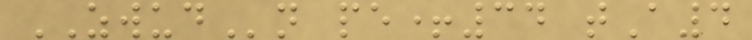ZWUDn pe+34 tA4
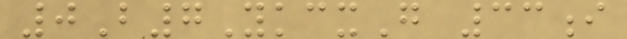0B7YkcxG 33i
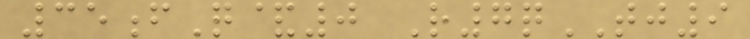35fQ&0 R7qTJ9
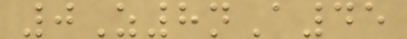0Z8nA45
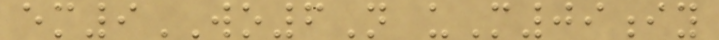em9WO6N uM09iy
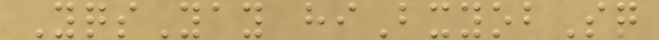YqsYay hiBxyobSq
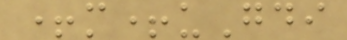+m+uGdi
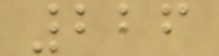226
